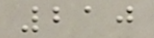210
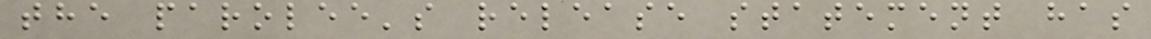the parolee's release statement has
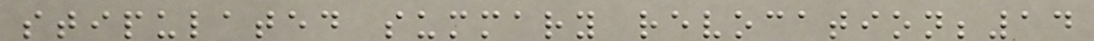stipulated summary revocation;14
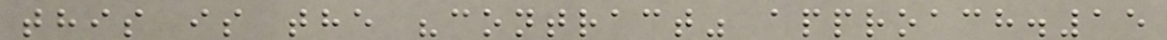this is the "contract" approach.15
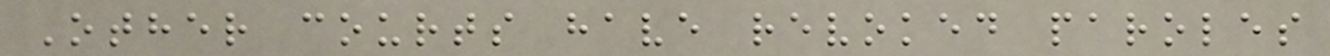Other courts have revoked paroles
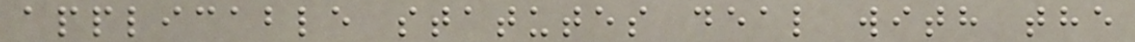applicable statutes deal with the
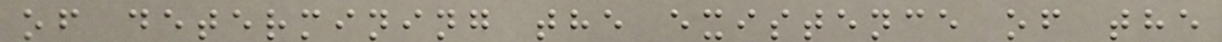of determining the existence of the
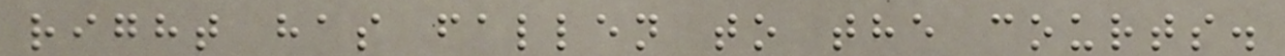right has fallen to the courts.
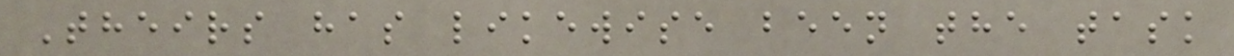Theirs has likewise been the task
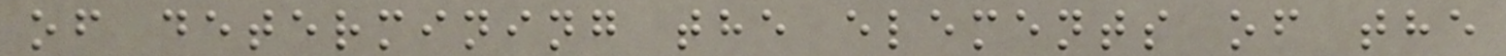of determining the elements of the
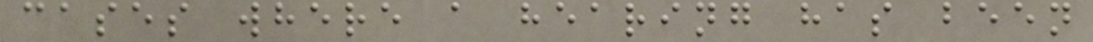cases where a hearing has been
